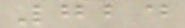724
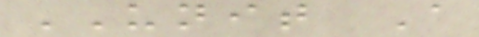UNIT A
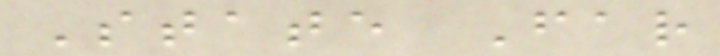State Far
